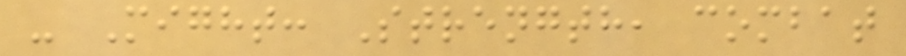- Might: Strength, combat
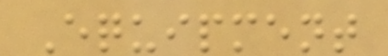Equipment
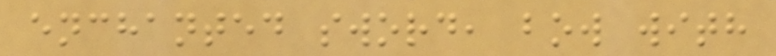enchanted sword, bow with
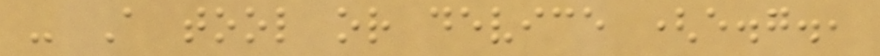- A tool or device (e.g.,
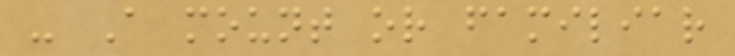- A mount or familiar
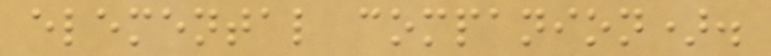elemental companion).
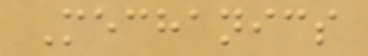Mechanics
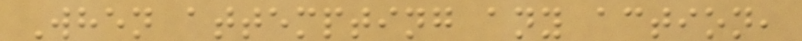When attempting any action,
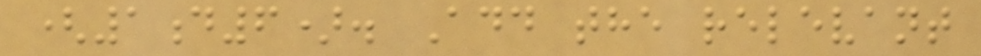(1d6). Add the relevant
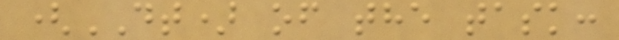(DT) of the task:
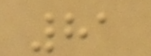81
